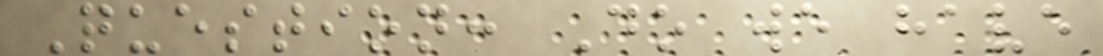Question: Do we have
